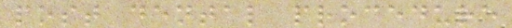post dental procedure
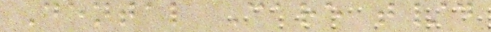Dental Care t/d
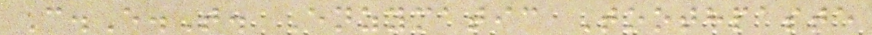C.E.T. Enzymatic Toothpaste
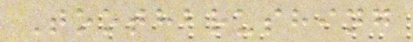Toothbrushing
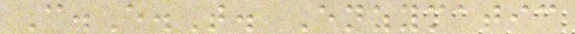C.E.T. Enzymatic
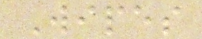Wipes
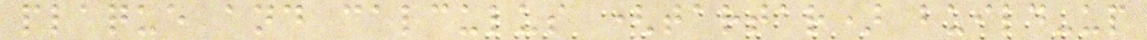plaque and calculus (tartar) build-up
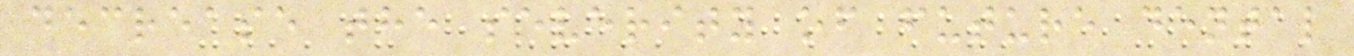decrease the severity of future dental
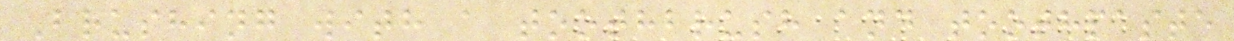Brushing with a toothbrush and toothpaste
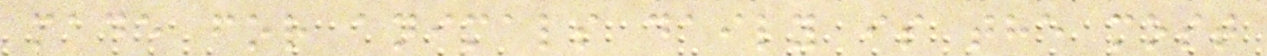made for animals daily is the most
